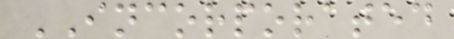INCORPORATED
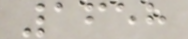1658
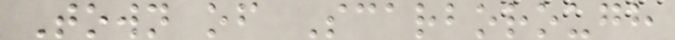Town of Scarborough
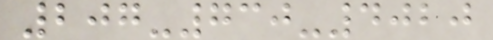207-730-4020
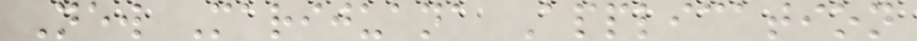New Marijuana Application
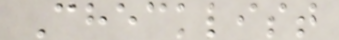Checklist
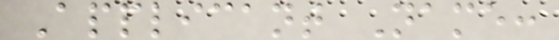Applicant Name:
